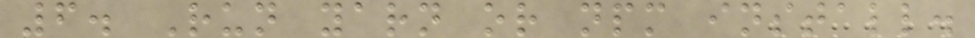6. Run yarn or npm install.
